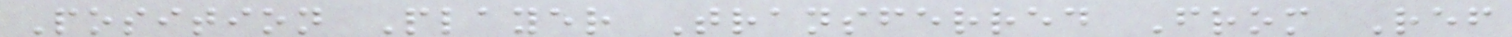Position Player Transferred From Ref
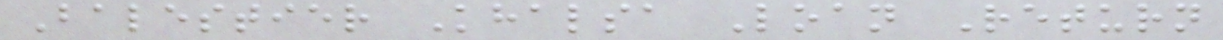Balestier Khalsa Loan Return
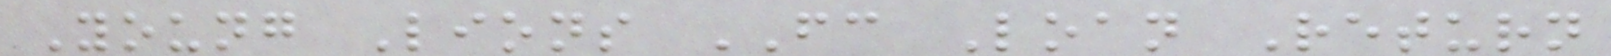Young Lions FC Loan Return
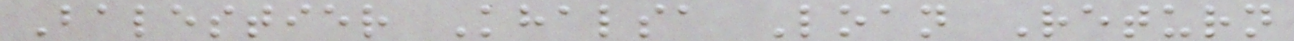Balestier Khalsa Loan Return
